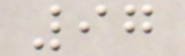97
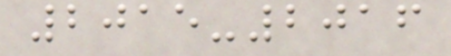2015-2016
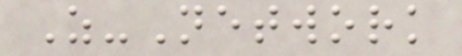Z-Network
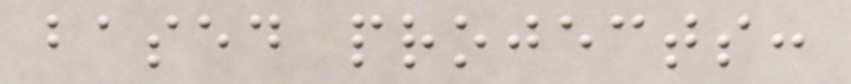based projects:
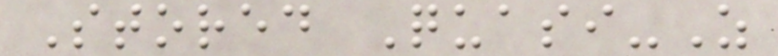Stored Quasi-Z
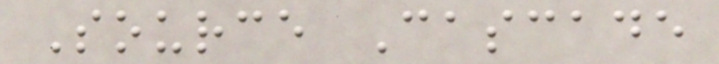Source Cascade
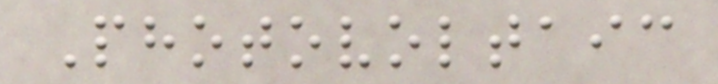Photovoltaic
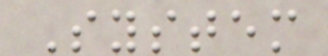System
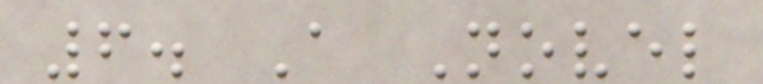6. A Novel
